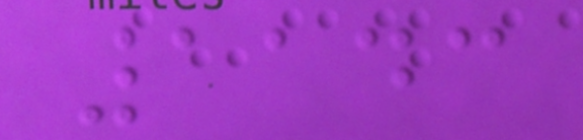1143
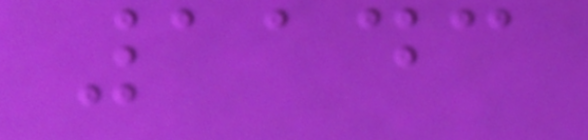1143
